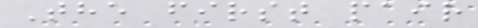The first pair
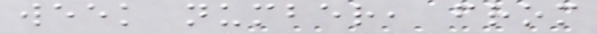week number, from
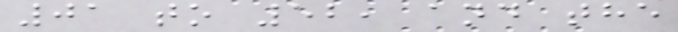01 to 52, and the
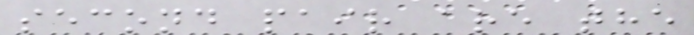second pair are the
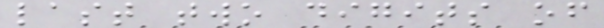last two digits of
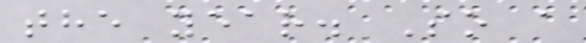the year. So a
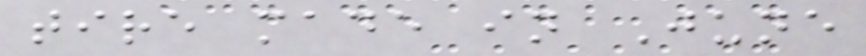tire made in June
